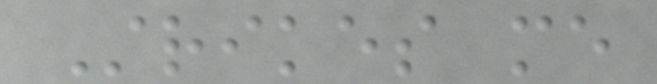Strikes me
